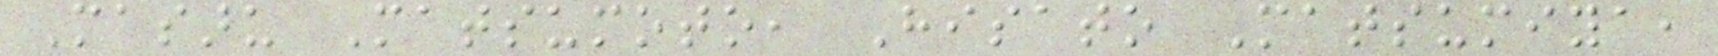Masaru Matsumoto, Hisato Matsumiya,
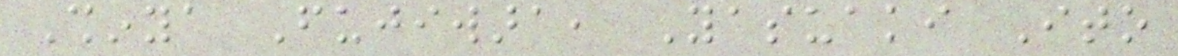Shinya Fujiwara, Yasuaki Ito
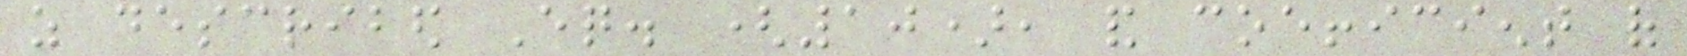as described Eq. (10), and coefficient of
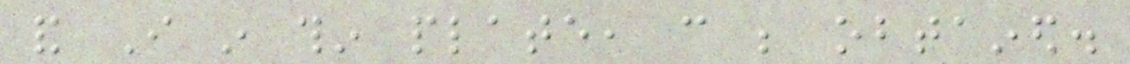and I in thin plate, can be obtained.
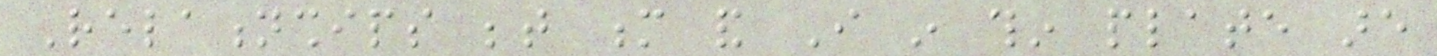Relationships between m and I in thin plate are
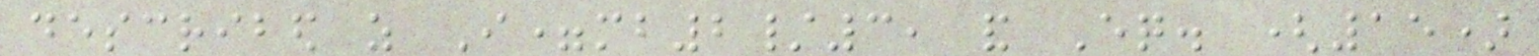described as I=mb2/3, and Eq. (15)
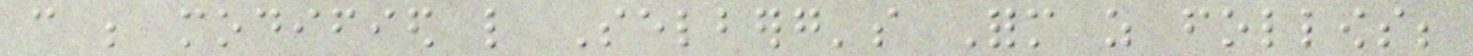can be modified like Selberg's Form as follows;
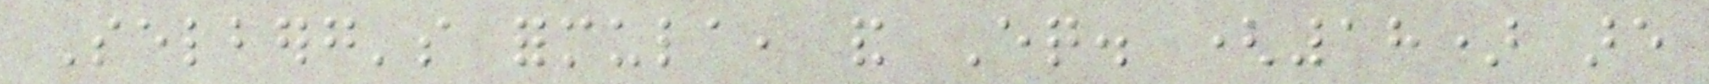Selberg's formula, and Eq. (18) are
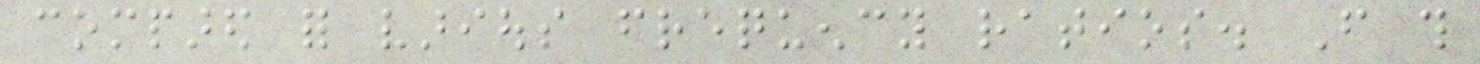compared for various frequency ratios. From this
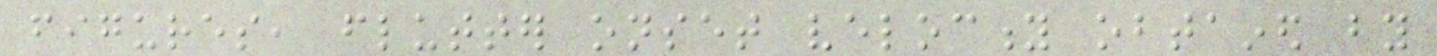figures, flutter onset velocity obtained by
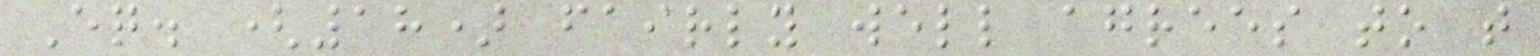Eq. (18) fairly well agrees to that
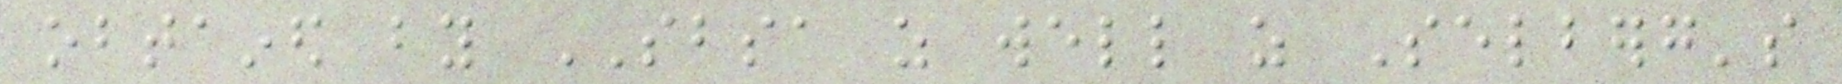obtained by SBSA as well as Selberg's
